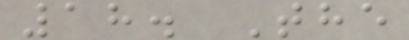18. The
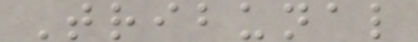Tribunal
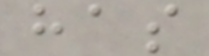has
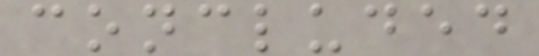concluded
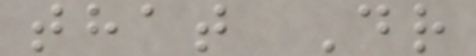that Dr
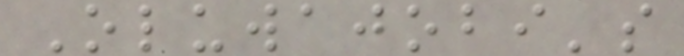Oluwajobi's
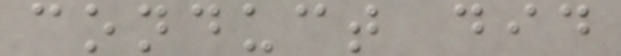conduct did
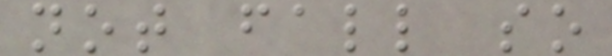not fall so
